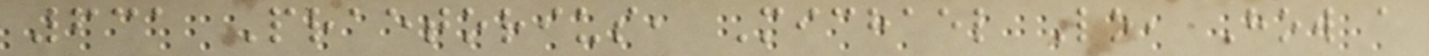631 Praetorius, Michael Lo, How a
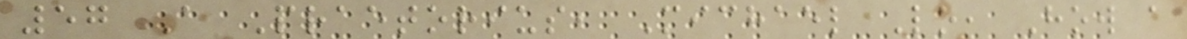57 A Praetorius, Michael Lo, How a
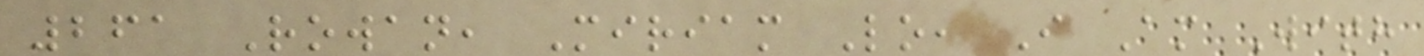261 Rowan, Miriam Lo, I Am With
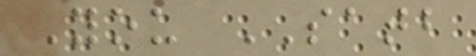You SATB
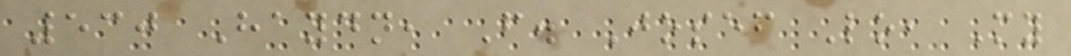530 Haydn, F. Josef Lo, My
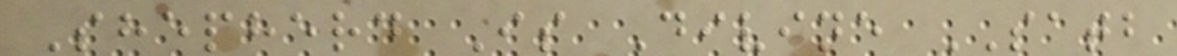Shepherd Is Divine SATB
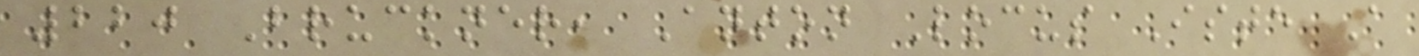220 Bruckner, Anton Locus Iste A
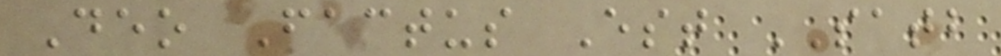Deo Factus Est SATB
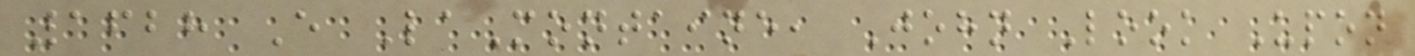1628 E LaMontaine, John Look Upon
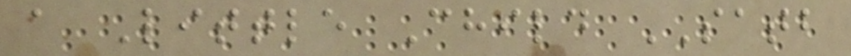a Little Child SATB
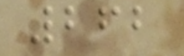262
